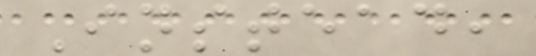Instead,
